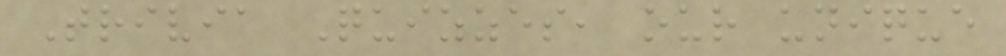Trivia Quizzes, our unique
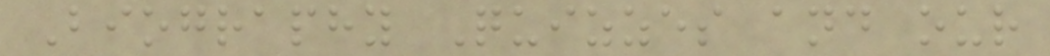Biography Quizzes and our
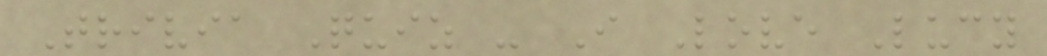Trivia Quiz - I Love Lucy
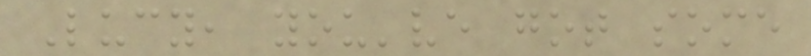Lucy, you've got some
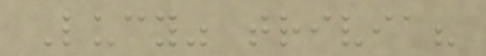Lucy" trivia?
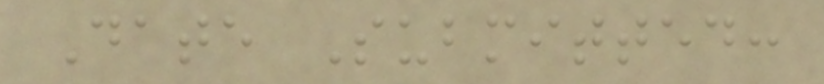Date Submitted:
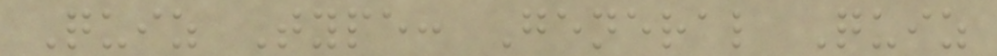Quiz Type: General Quiz
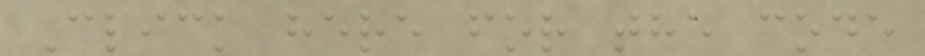Click here for the code
